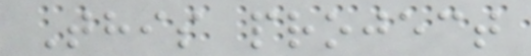This project
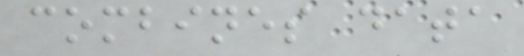combines data
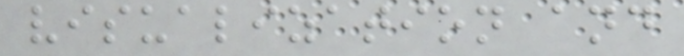visualization and
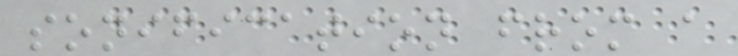sonification from a
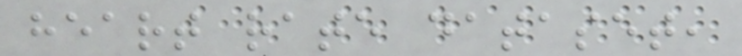heart rate dataset,
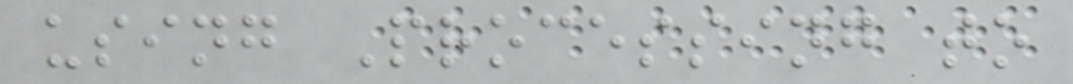using Processing to
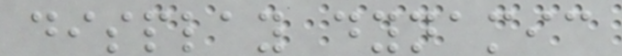display dynamic
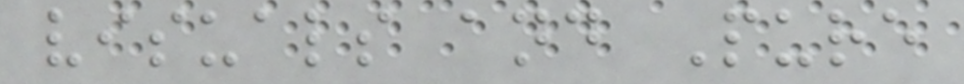visuals and Pure
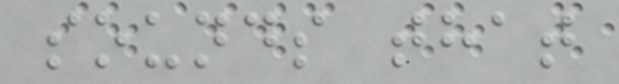sounds that
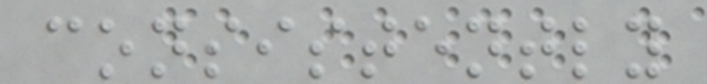consistently
